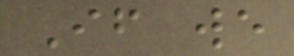If we
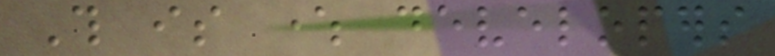This is where developers
